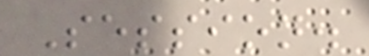Session.
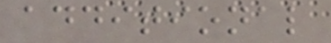additional
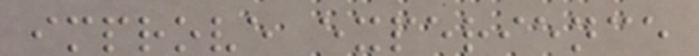improve experience
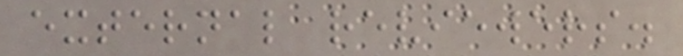external reviewers.
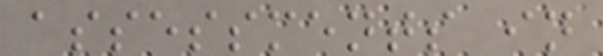assessments in
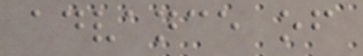advance of
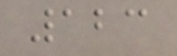123
